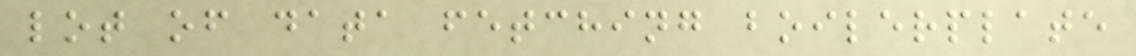lot of data fetching boilerplate
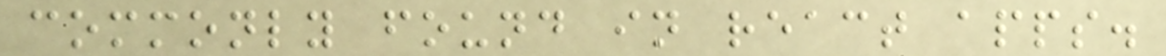commonly found in react apps.
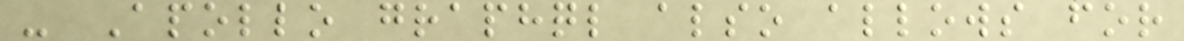- Apollo graphql also allows for
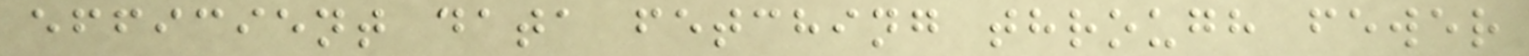efficient data fetching through fewer
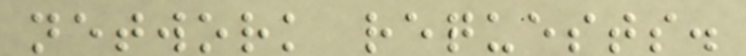network requests.
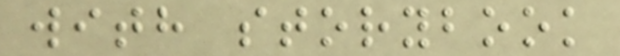with storybook
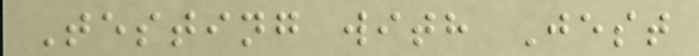Testing with Jest
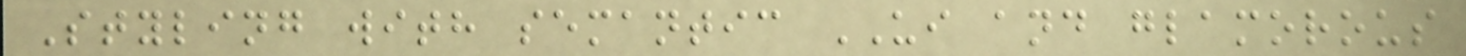Styling with semantic UI and glamorous
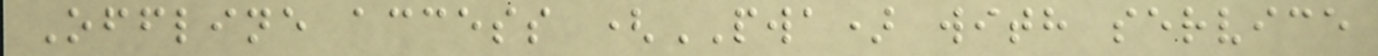Offline access (PWA) with service
